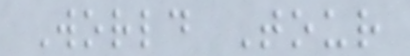World Tour
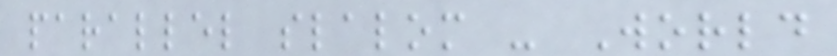parallel slalom - World
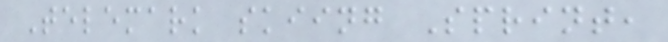Telemark skiing Sprint,
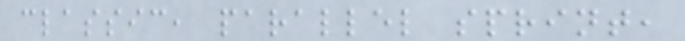classic, parallel sprint,
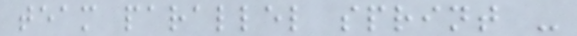team parallel sprint -
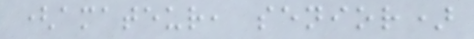(amateur, senior)
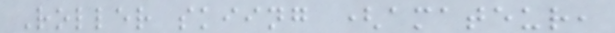Roller skiing (amateur,
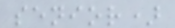senior)
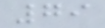79
